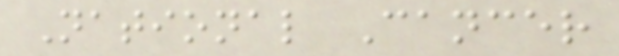National Cancer
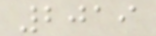2019
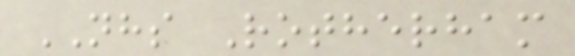NHS Rotherham
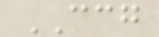CCG
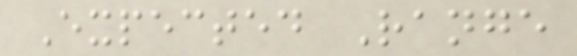Expected Range
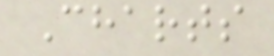Charts
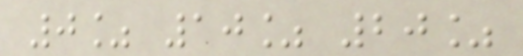0% 10% 20%
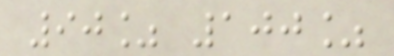90% 100%
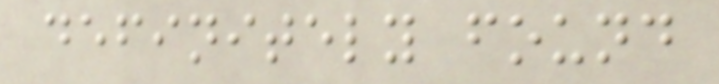definitely found
